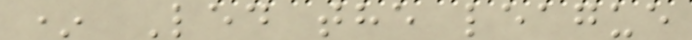* Led the league
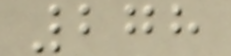278
